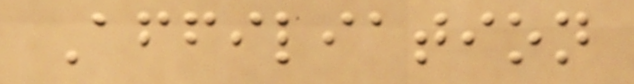Affiliation
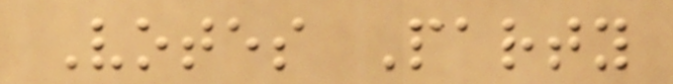Votes Party
